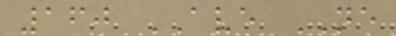160 AVE NE
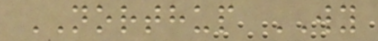NORTHUP WY
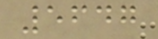5647
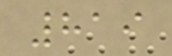819
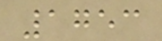1753
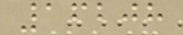16208
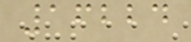16224
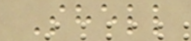Shell
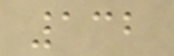132
